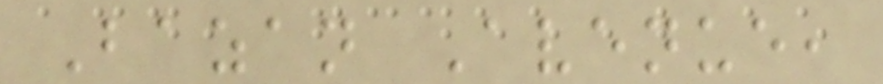Bazan Avenue,
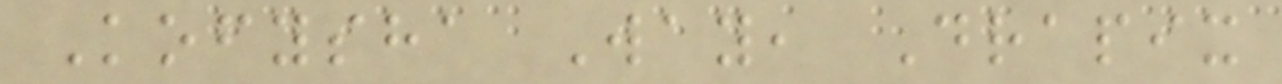Kofysha Way, Drapix
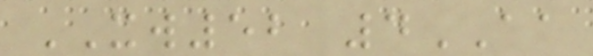XW52 4AA
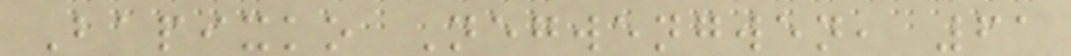Bapixko Negwengwen, 61
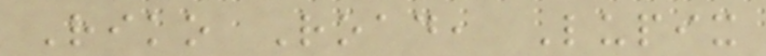Riko Road, Lupix
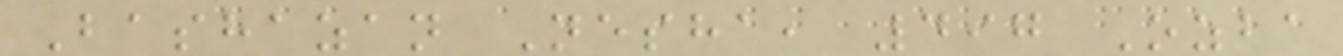Bashazan Nesha, 497 Ozba
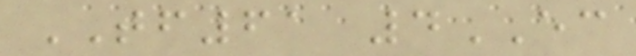TF61 4EC
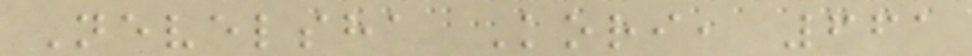Nevelsha Kori, 661
